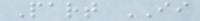Part II
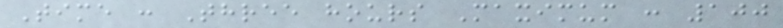Time : Three hours Maximum : 100
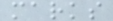marks
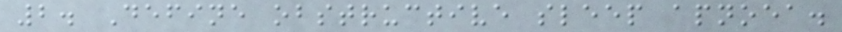2. Define obstructive sleep apnoea.
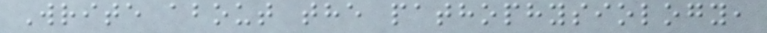Write about the pathophysiology,
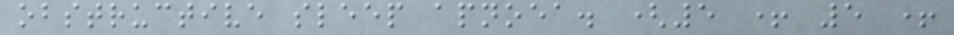obstructive sleep apnoea. (5 + 5 +
